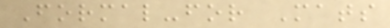Formal-for Mats
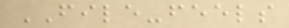FILE-feels
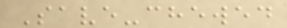Save-chewed
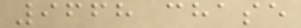9668 chase
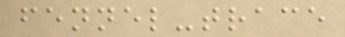fennel-trace
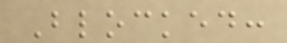Blocked:
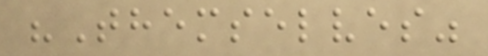"Themselves"
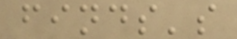finds's
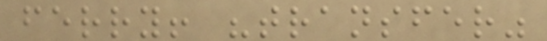ferry! "transfer"
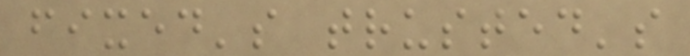fixed's trusted's
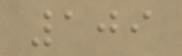109
